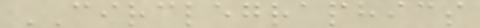CIRCLEGRAPHICS
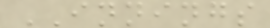INNINGS
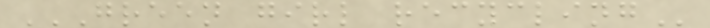GREEN GIRL RECYCLING
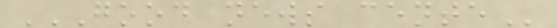GOOD NEWS CENTE
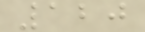120
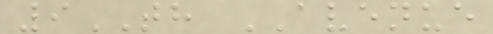9TH AVENUE
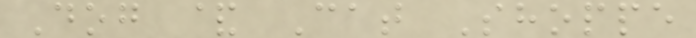Dog & Cat Shoppe
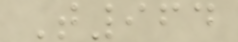T964
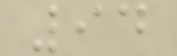94
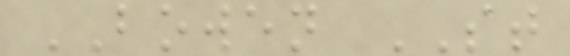BOWEN ST
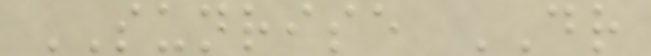SUNRISE DR
